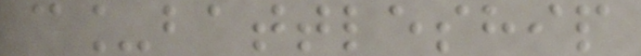c_battleship
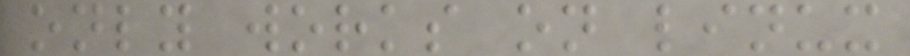only works on linux
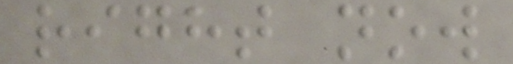right now
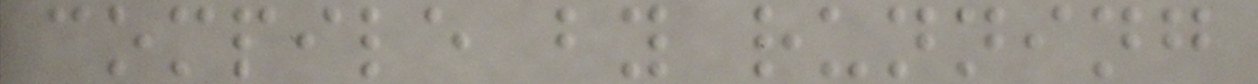compile by running
